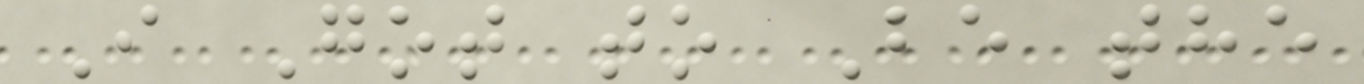I Got to Be the
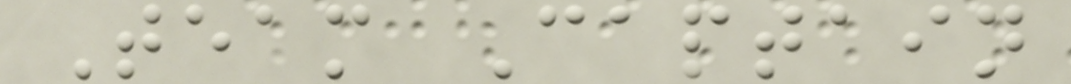Team Captain
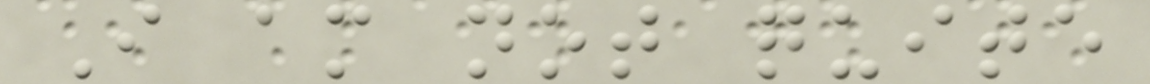I am not quite
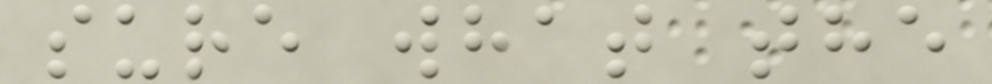sure what the
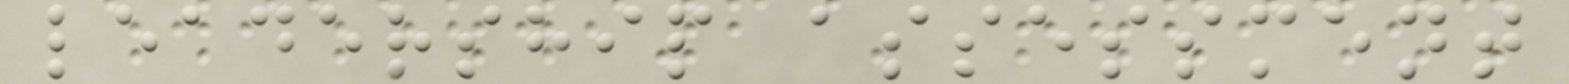leadership assessment
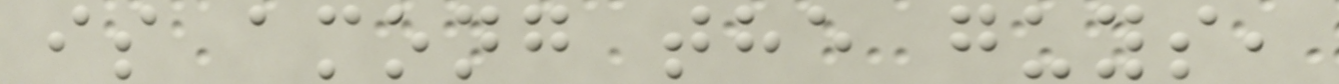is among the guys,
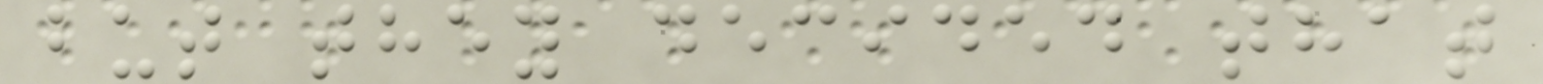but they decided that
